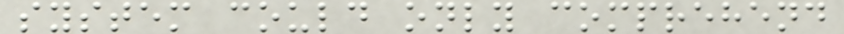system could only comprehend
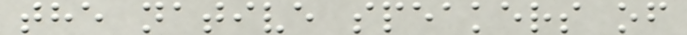the native speakers of
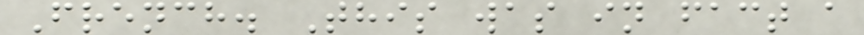French. This was in fact a
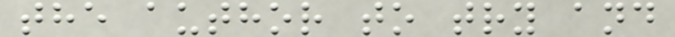the author to try and
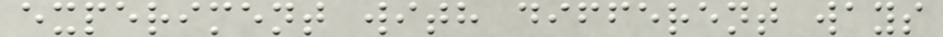experiment with different ways
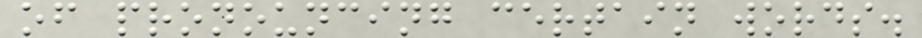of pronouncing certain words.
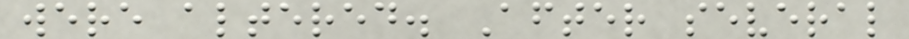were altered. After several
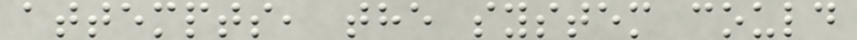attempts, the system could
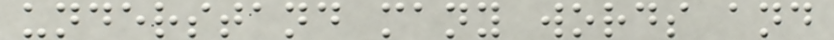understand many words and
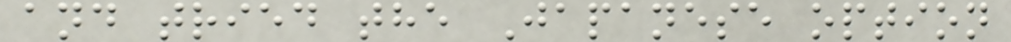and tried the Japanese option
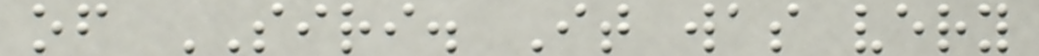of SIRI. It was very
